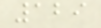129
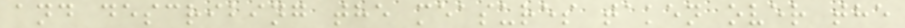and describing the measures taken over the
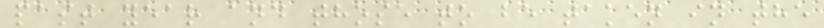past year and those to be taken in the
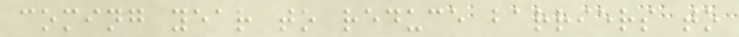coming year to reduce barriers to
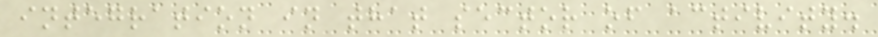integration in that sector of activity.
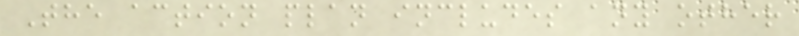The action plan includes any other
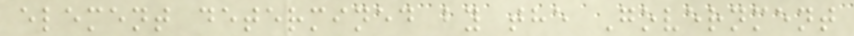element determined by the Government
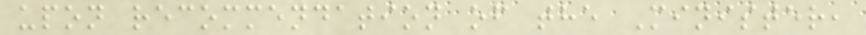upon recommendation of the Minister,
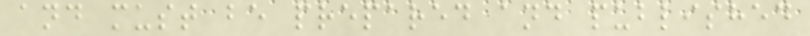and must be prepared and published
